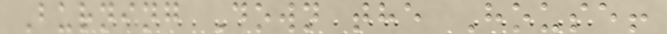Burning Down the House!
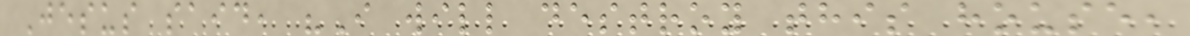Jesus said, "I will destroy this house,
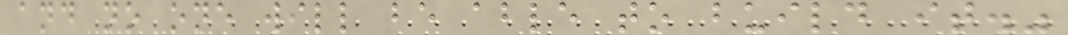and no one will be able to build it."
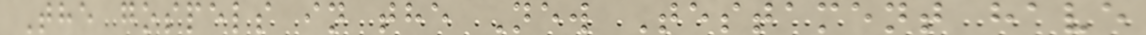The gospels in the New Testament have
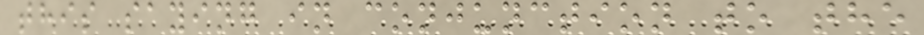this saying in conjunction to the
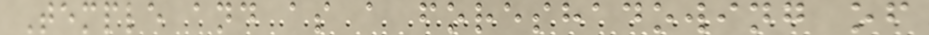Temple and as a foreshadowing of
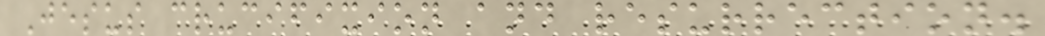Jesus crucifixion and resurrection.
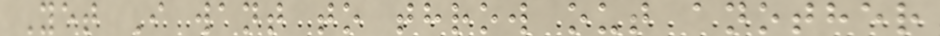Yet I want to throw out another
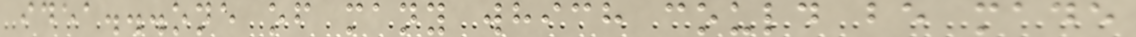idea...one of many which could be made
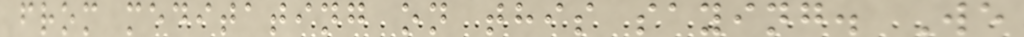from meditating on this saying. We
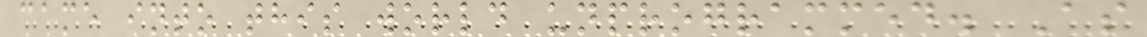came into this world unprogrammed. As
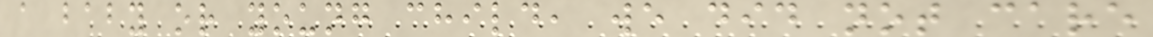a baby or young child, we did not care
